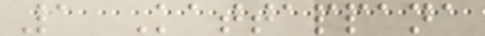1 Kattappana
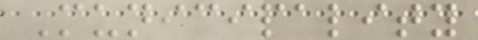Municipality
